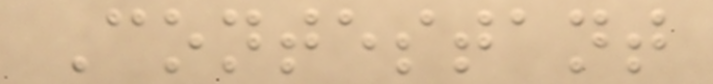Contestant
